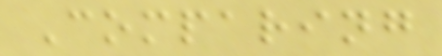Comparing
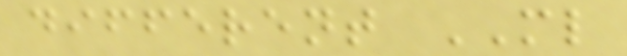different ML
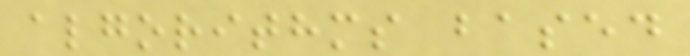algorithms based
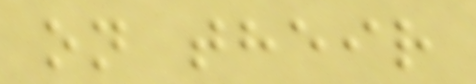on their
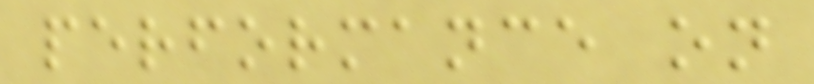performance on
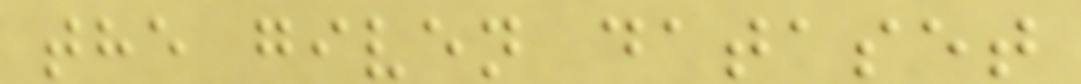the given dataset
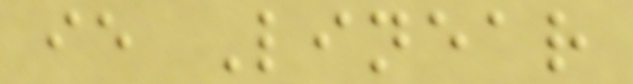ie Linear
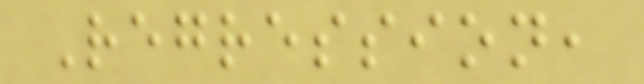Regression,
